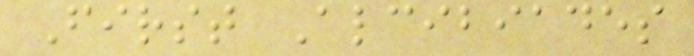First Alcibiades
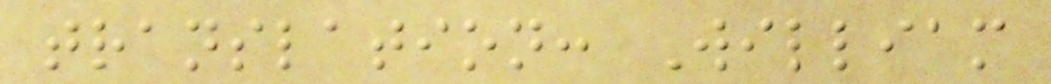translation: William
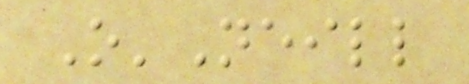O'Neill
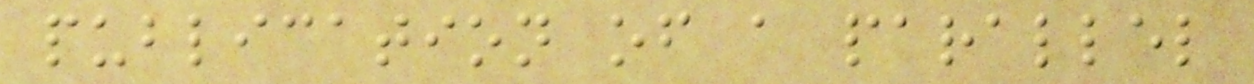publication of a parallel
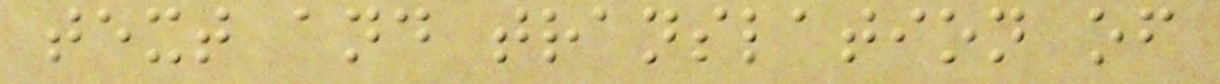text and translation of
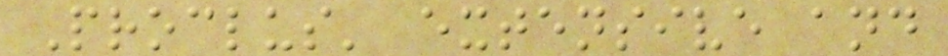Proclus' extensive and
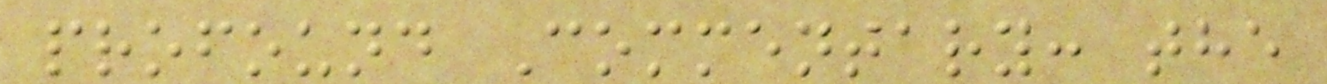profound Commentary: the
